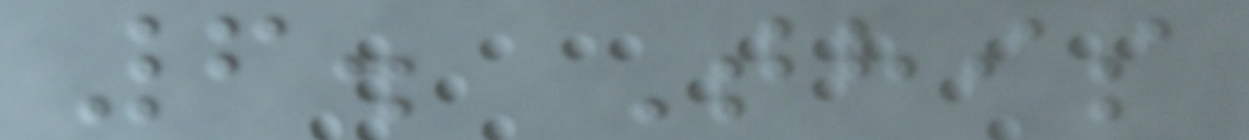6. This
